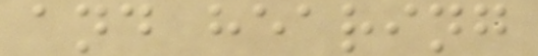and hearing
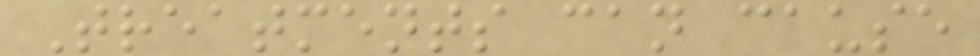Treatments can cause
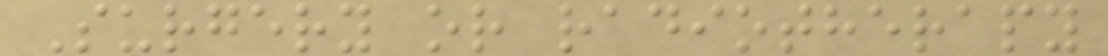Surgery or radiotherapy
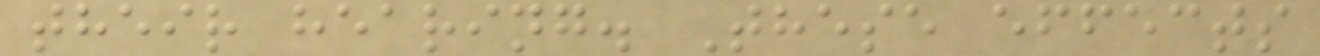their hearing. These effects
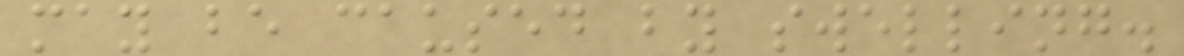may be caused by swelling.
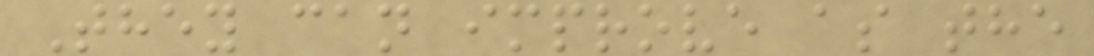They can improve as the
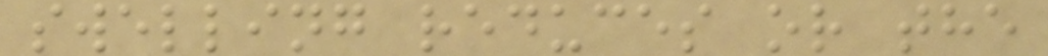swelling reduces or the
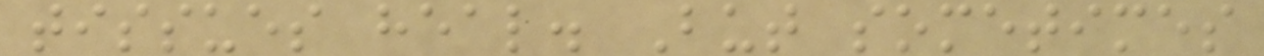tissues heal. But sometimes
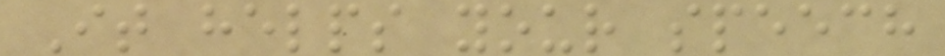It helps your speech
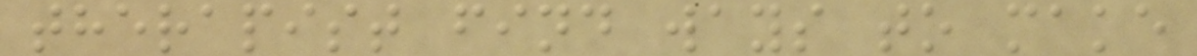therapist find ways to make
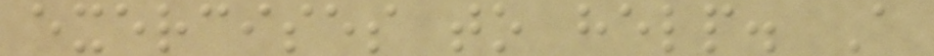exercises to help. A
